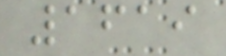1619
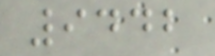9442
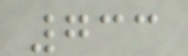733
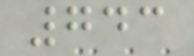743
